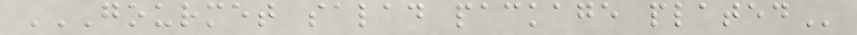GOURMET SALAD PACKAGE PLATED
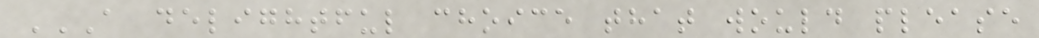A DELIGHTFUL CHOICE THAT WOULD PLEASE
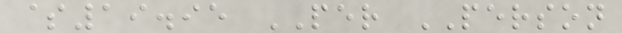$19.95 PER PERSON
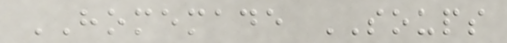HOMEMADE SOUPS
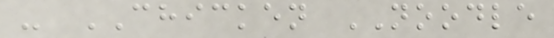- CHICKEN NOODLE
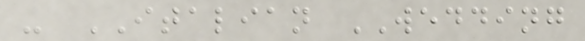- ITALIAN WEDDING
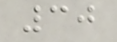30
